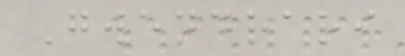Gwendrari
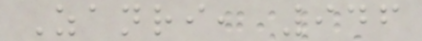Zanri, 946
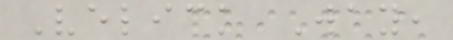Velick Way,
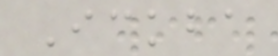Ickba
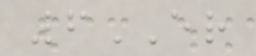6ER
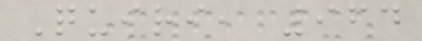Quiri, 964
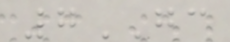7GC
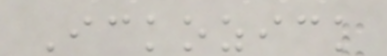Ickozick
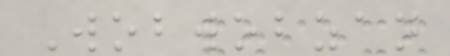Wobwobzan
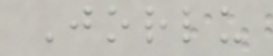Jorlu
